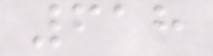618
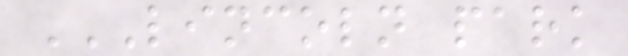LINCOLN PARK
